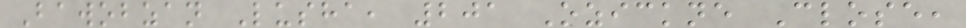Bawobzan Lusha, 201 Ozickne Close,
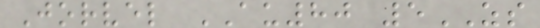Jorvel AU80 5ZS
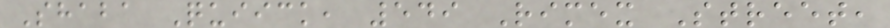Shaba Quiick, 549 Rimex Street,
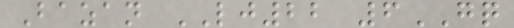Bazan LJ22 6GQ
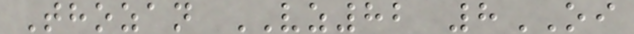Thozan VZ82 8OI
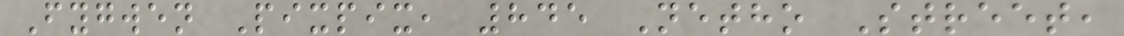Fygwen Pixpix, 845 Netho Street,
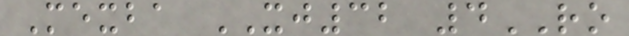Mexba XJ32 4RO
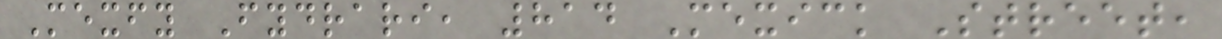Mexfy Fydrari, 814 Mexick Street,
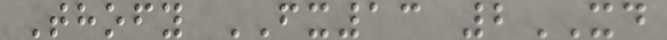Thofy FX13 2XD
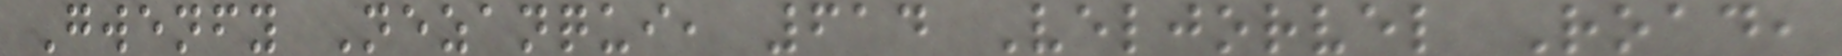Gwenfy Nezanqui, 614 Veljorvel Road,
